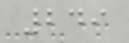249
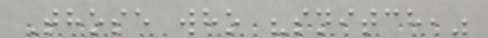Those who "snitch,"
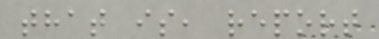that is, report
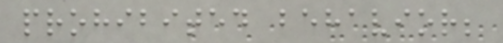prohibited behavior;
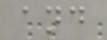and
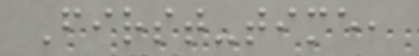First-time,
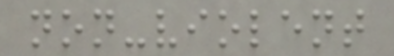non-violent
